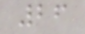26
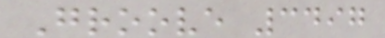Groove 3497
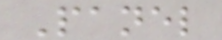Panel
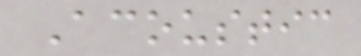Acoustic
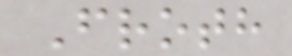Froth
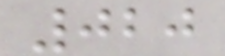020
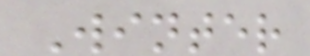Winter
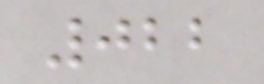022
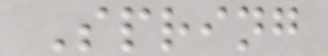Spring
